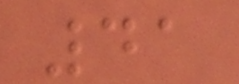41
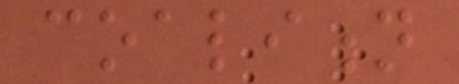coalition
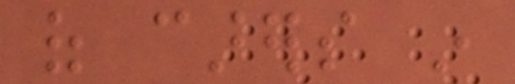of carers in
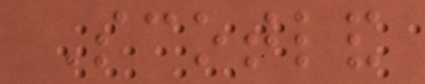Scotland
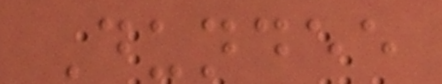Dundee
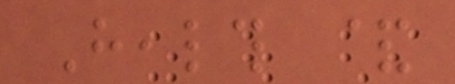Health &
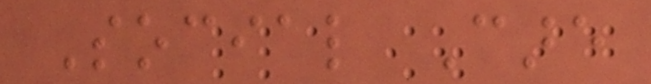Social Care
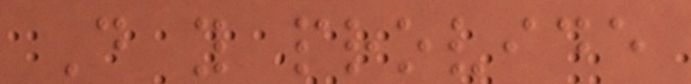Do you provide
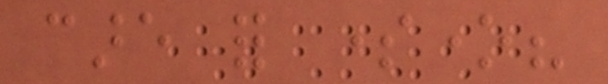care for someone?
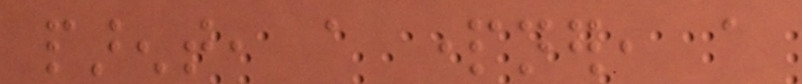parent, a partner, a
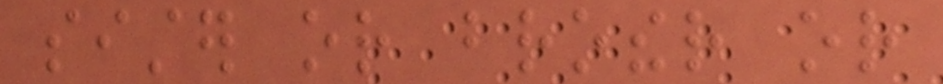sister or brother or
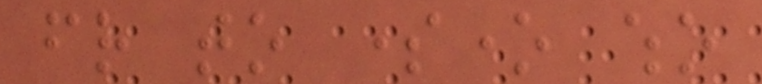friend to someone who
